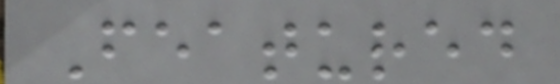Featured
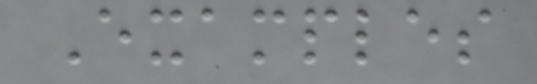Examples
